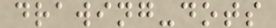drawing-dots
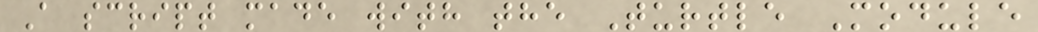A script made with the Turtle Module
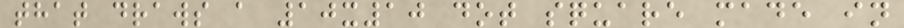that draws a 10x10 dot square made in
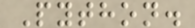Python.
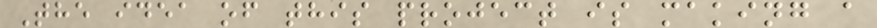The idea of this project is making a
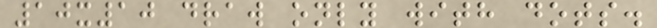10x10 draw only with dots.
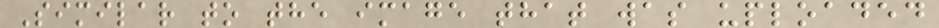Similar to the image that was uploaded
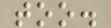too.
